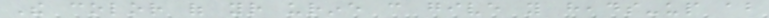The color of your urine can give you heads-up about
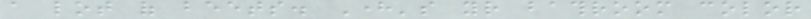a lot of beets. Here's your bathroom color
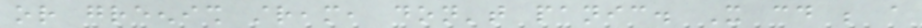or greenish stream, don't panic. It could be a
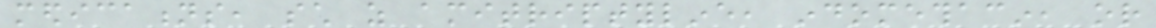medications, such as amitriptyline, indomethacin, or
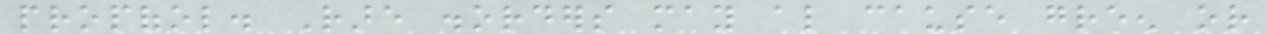propofol. Rare disorders may also cause green or
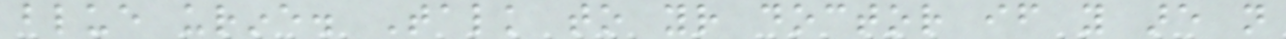blue urine. Talk to your doctor if you are not
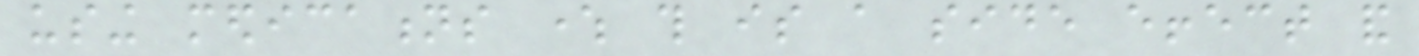using medications where this is a side effect and
